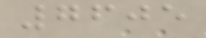7605
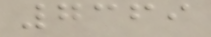7369
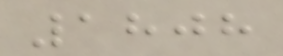1808
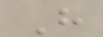H
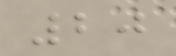20
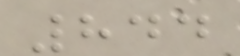844
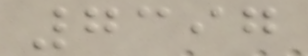7397
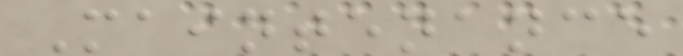Maintenance
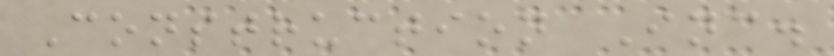Construction Inc.
